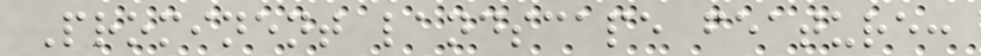Prominent landscape feature:
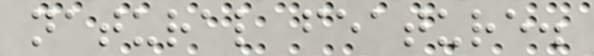natural feature.
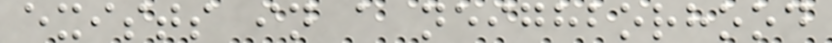exists in a neighborhood
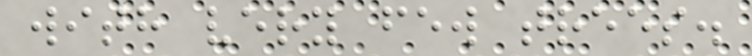with very few trees.
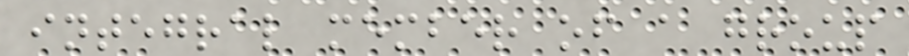integral member of a group
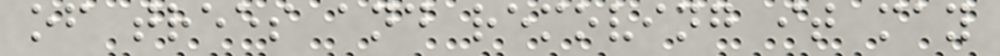of trees and removing it may
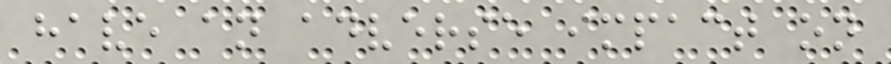have an adverse impact on
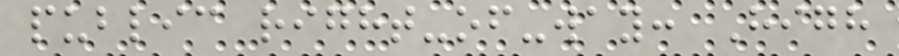public right-of-way: High
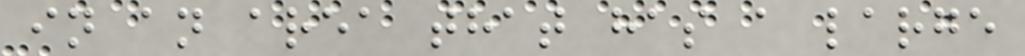in an area that has a large
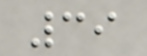39
